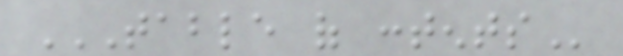TABLE OF CONTENTS
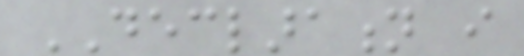DECLARATION i
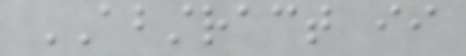ABSTRACT ii
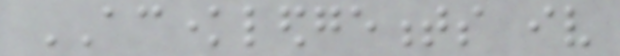ACKNOWLEDGEMENTS iv
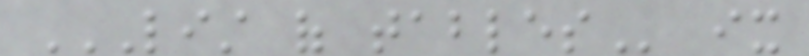LIST OF TABLES ix
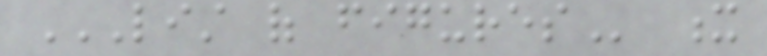LIST OF FIGURES x
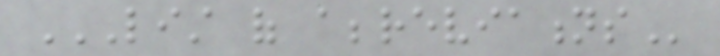LIST OF ABBREVIATIONS
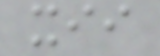xii
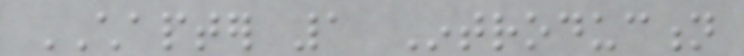CHAPTER 1 Introduction
